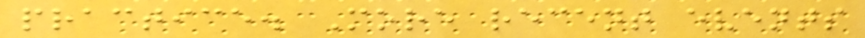practice. More recent events
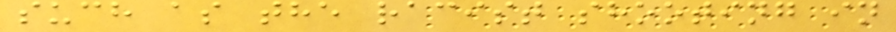such as the racist shooting in
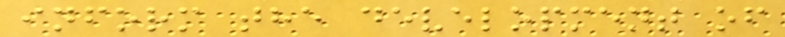inform the development of
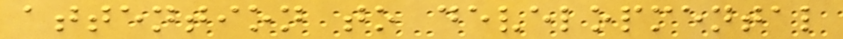attention to developmental
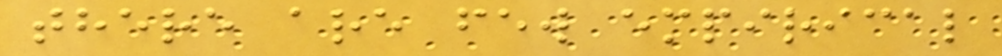there are few empirical
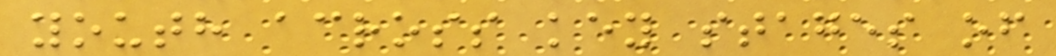youth across key stages of
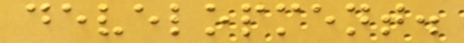development.
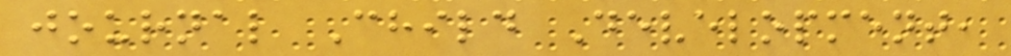journal Child Development,
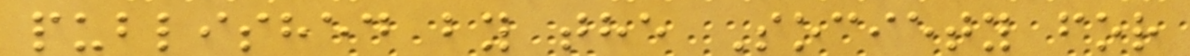published by the Society for
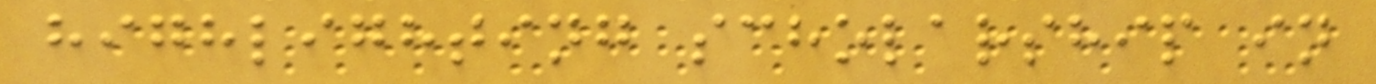highlighting scholarship in
